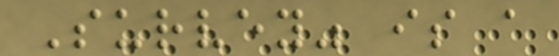Survey" is a
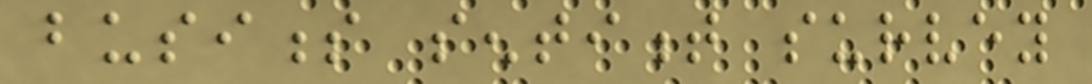business sentiment survey
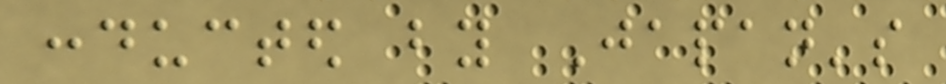conducted by Japan's
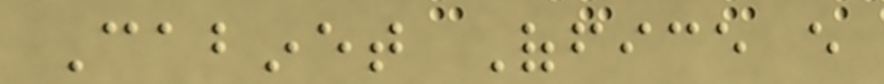Cabinet Office every
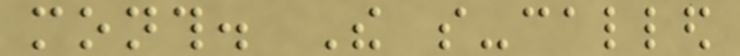month. The so-called
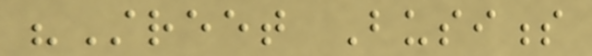"Street Business
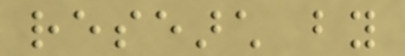research by
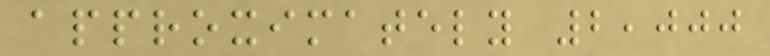approximately 2,000
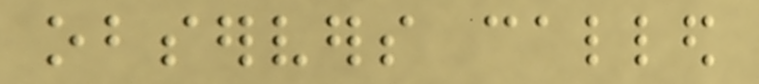observers called
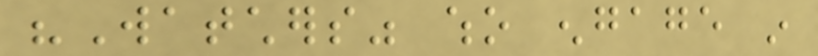"Watchers" who engage in
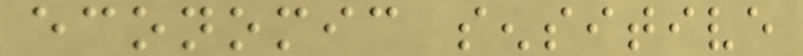economic sensitive
